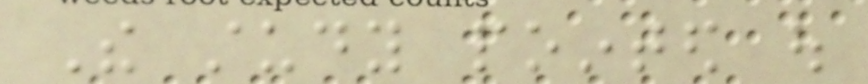The study pointed out
